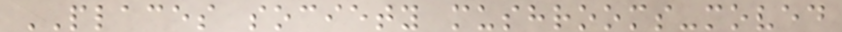PLACES society mushrooms-moved
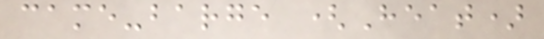came-barge (Heat)
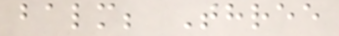balm; Three
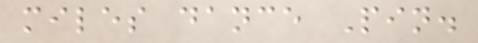miles dance Pin.
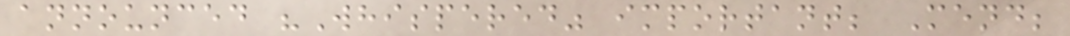announced "Whispered" important; Mend;
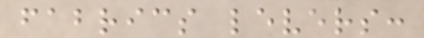fabrics levers:
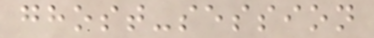ghost-session
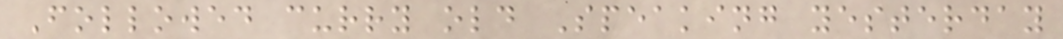Followed curry old Speaking yesterday
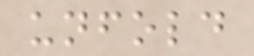unfold
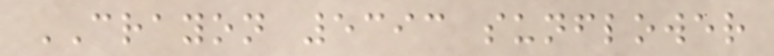CRAYON 5393 sunflower
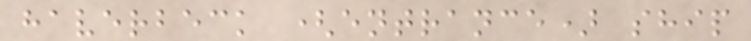haverbeck (entrance) ship
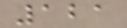121
